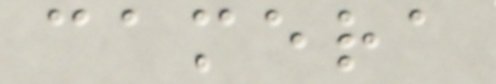camera
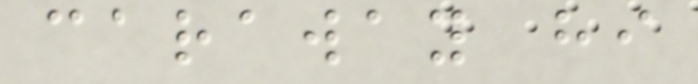caraway hi
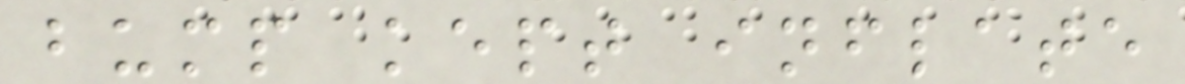bump kept inflate
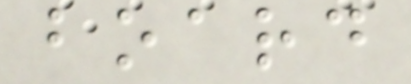board
